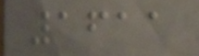1611
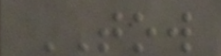TOW
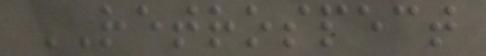RETROSPECT
